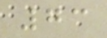73
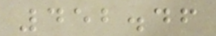452.46
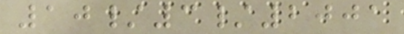10/3/2001
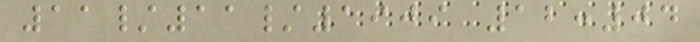11/11/1909 12:04
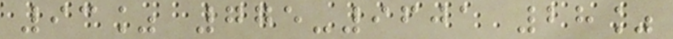93% 775-9601 28%
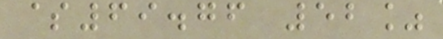$69.76 52%
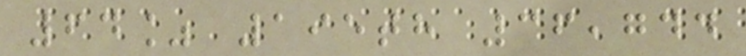64% 195th 36,744
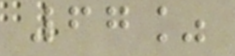67%
